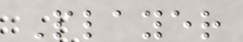Player
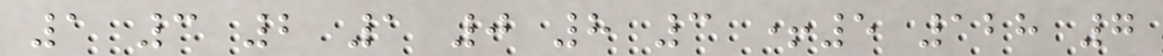1 3 2 1 0 8 3 +5 128 7
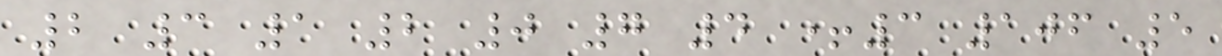2 3 1 2 0 7 4 +3 106 5
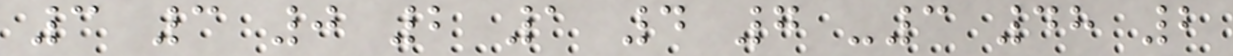3 3 0 2 1 4 7 -3 48 2
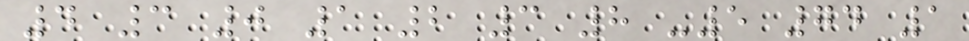4 3 0 1 2 3 8 -5 74 1
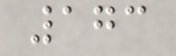173
